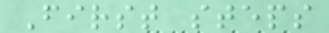First steps
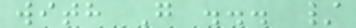with G ... /
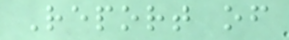Report of
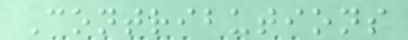Contributions
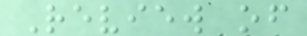Review of
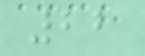22
